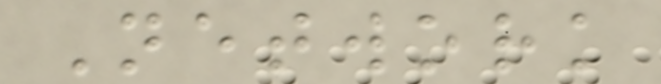Network
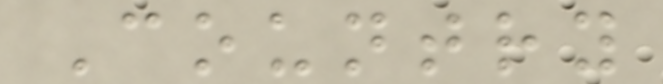Country
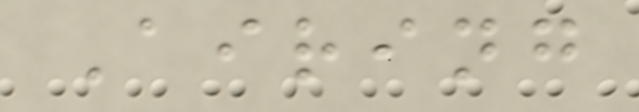Airing
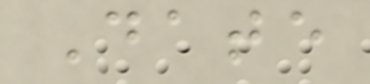Date
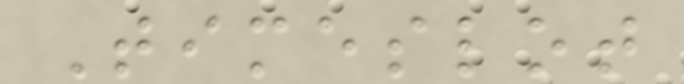Timeslot
